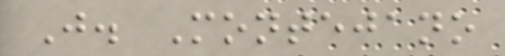J. Montejano
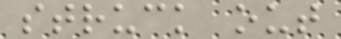struck out
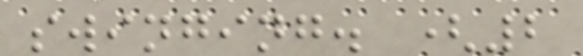swinging. (2
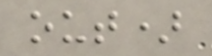out)
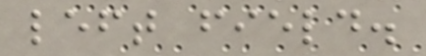left field.
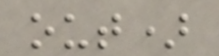out)
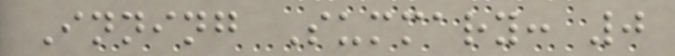Inning Summary: 0
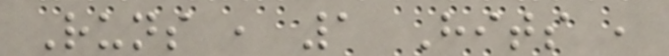Runs , 1 Hits ,
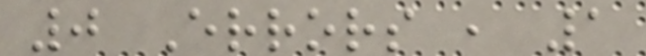0 Errors , 1
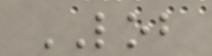LOB
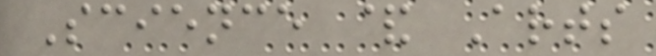Science & Arts
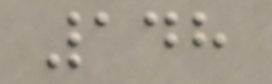148
